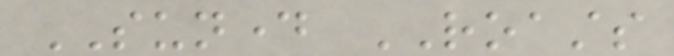SUNDAY ROASTS
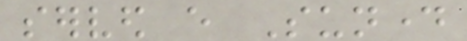served every Sunday
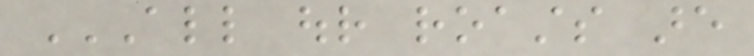ALL OUR ROASTS ARE
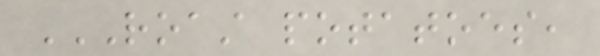ROAST POTATOES,
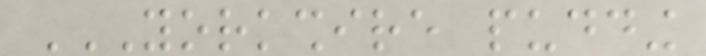YORKSHIRE PUDDING
